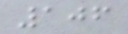106
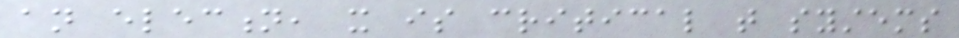an election, it is critical that systems
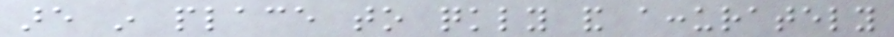are in place to quickly and accurately
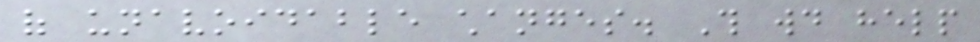of unavoidable changes. This would help
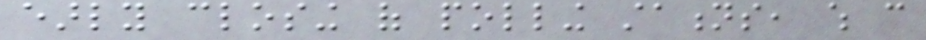early closing of polling stations, which can
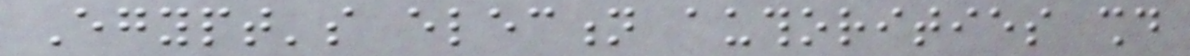Egypt's election authorities should
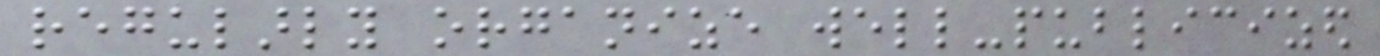regularly organize well-publicized
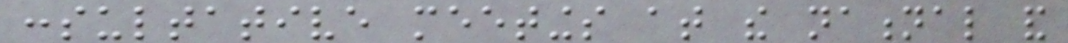consultative meetings at the national and
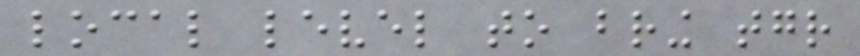local level to bring together
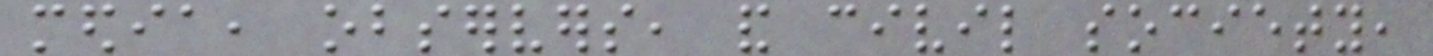media, observers, and civil society,
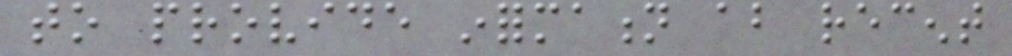to provide information about recent
